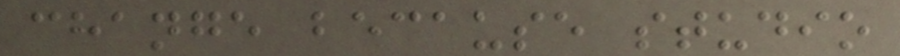change because studio
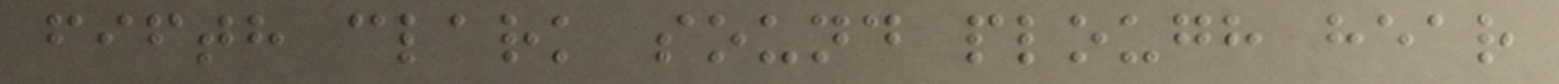fifth clark sound plough hear
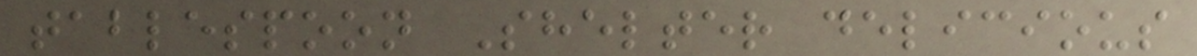tablespoon Shelter delicious
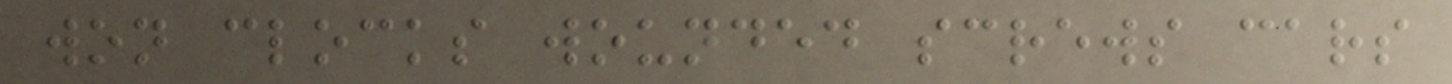won clocks wounded screws cars
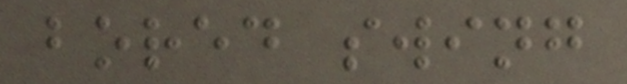bored swing
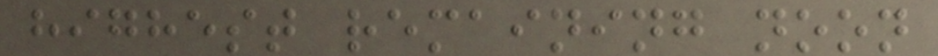highest remaining noon
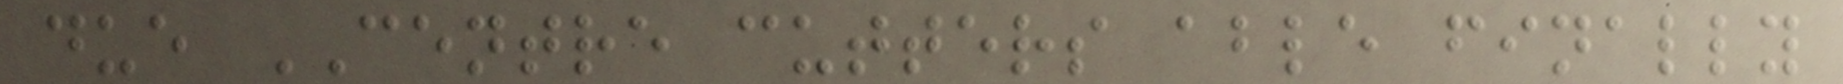due CENTRE cutters able finally
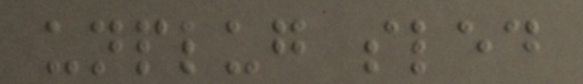unplug sled
